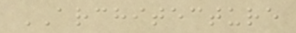ARCHITECTURE
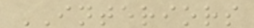INTERIORS
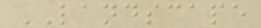LANDSCAPE
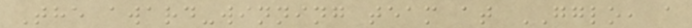The award-winning team at GGLO, a
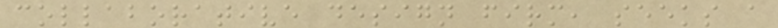collaborative design firm, seeks a
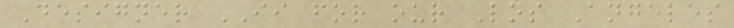Designer II for our Los Angeles
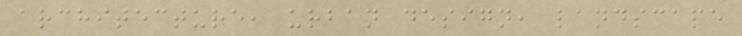architecture, urban design, landscape
